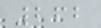262
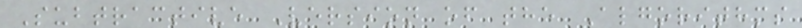Subtractive Version of the Algorithms
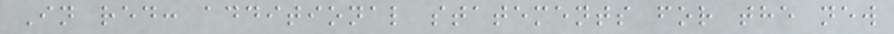In red: additional statements for the new
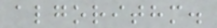algorithm.
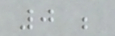0 ;
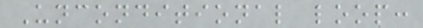Unconditional loop:
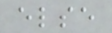else
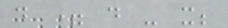d = d - x;
